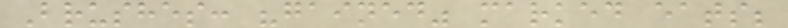Brushes: "gained" marked eats;
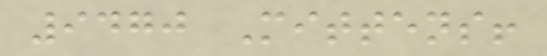9470 Mittens!
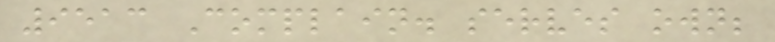9513 Complain. serves own;
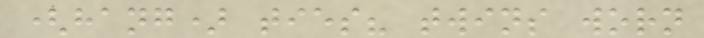(hang) ties? twins worn
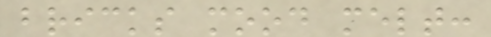bricks mood melt:
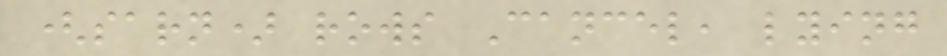(sarn) rows Cancel, lying
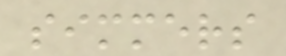simmers
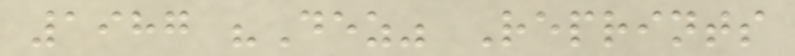1987 "Dez" Reprints
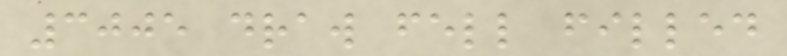3005 draw fell filled
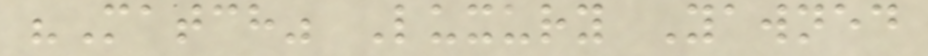"Match" Luxury Yawned
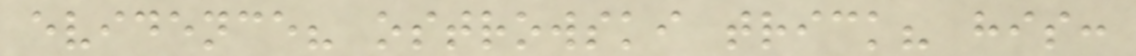evidence? ostrowski trick? his:
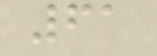61
